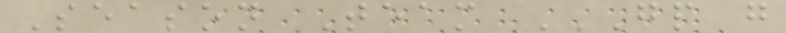Season Team GP G
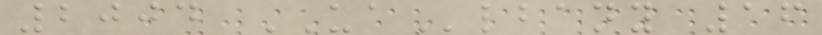2004 UAlbany 16
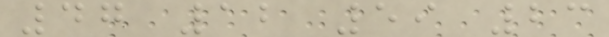47 12 59 23
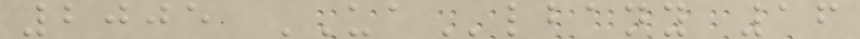2005 UAlbany 16
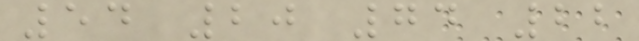54 20 74 22
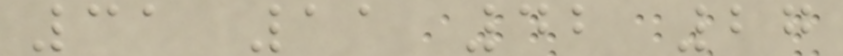31 11 42 27
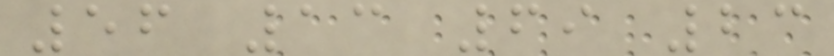56 13 69 23
